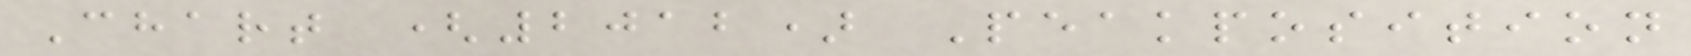Chart (2012) Peakposition
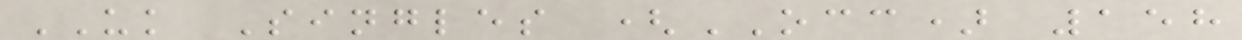UK Singles (OCC) 158
